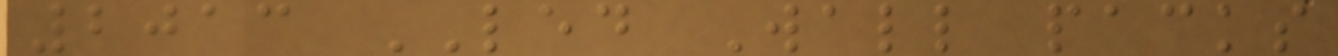2013 LED Wall packs
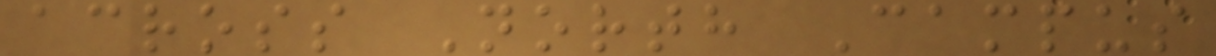across North Campus
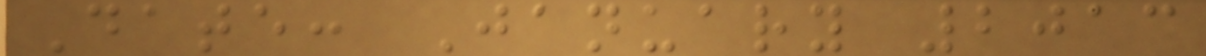Date: January 2013
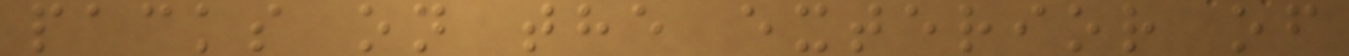packs on the exterior of
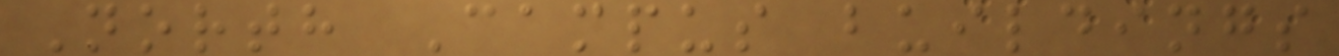North Campus buildings
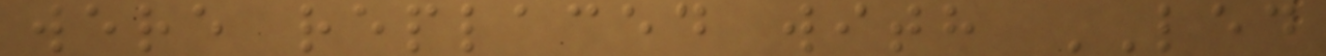were replaced with LED
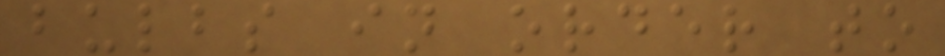bulbs in order to
